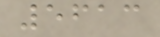5613
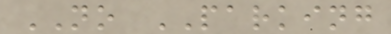NO PARKING
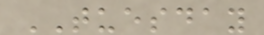TUESDAY
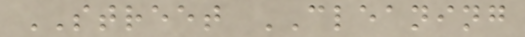STREET CLEANING
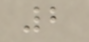2
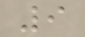9
